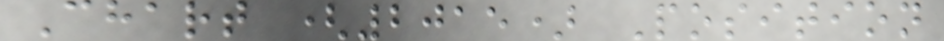Chart (2015) Position
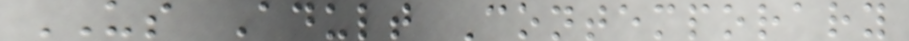US Adult Contemporary
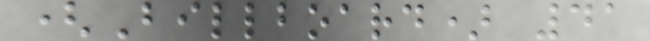(Billboard) 41
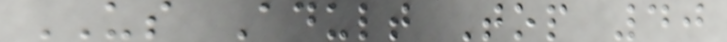US Adult Top 40
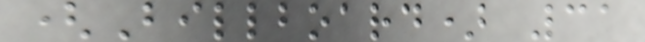(Billboard) 31
